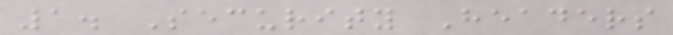1. Security Headers
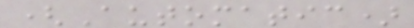(Automatic)
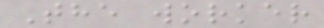The worker
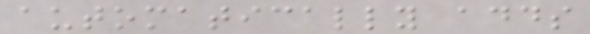automatically adds
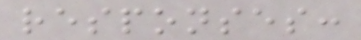responses:
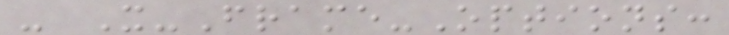- X-Frame-Options:
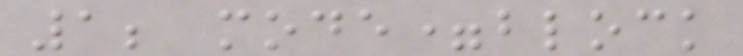1; mode=block
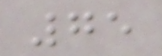75
